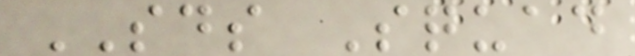SDS Squad
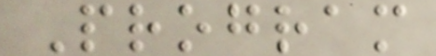Program
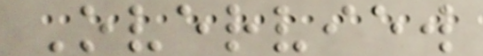Overview
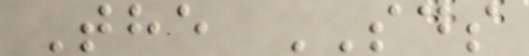The SDS
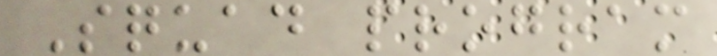Squad program
